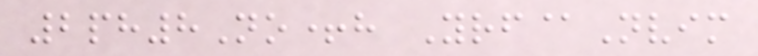2ph8No+h Yrf@Nvim
